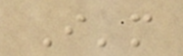I'm
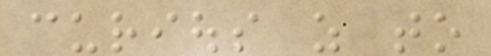curious as to
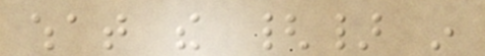what the {} in
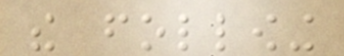the following
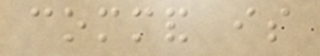command is
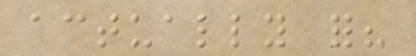actually for?
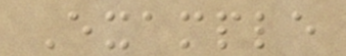Example
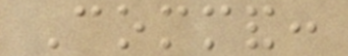Command:
